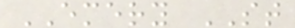EMERY ST
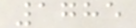1785
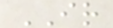IR
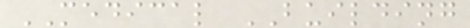MEDICAL BUILDING
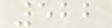522
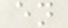en
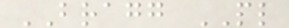BRAGG PL
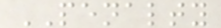PENALTY
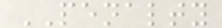PENALTY
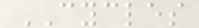CYCLES
